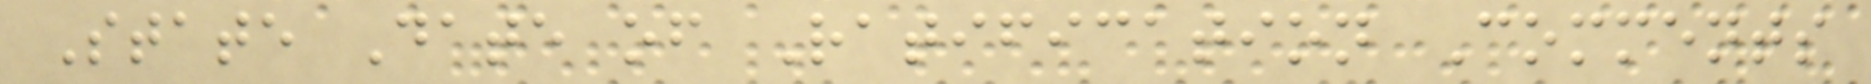State Date of Ratification Comments
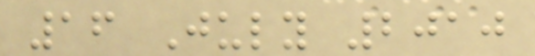16 July 2010
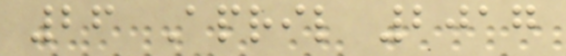26 April 2017
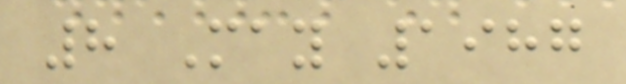8 May 1987
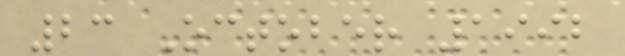23 October 1992
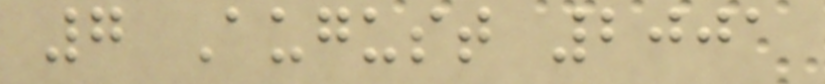7 August 2001
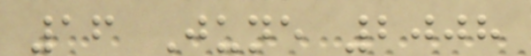16 June 2008
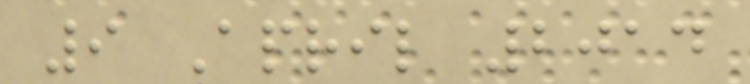9 April 2014
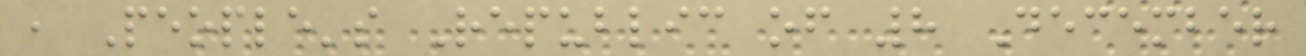, People's Republic of 8 December
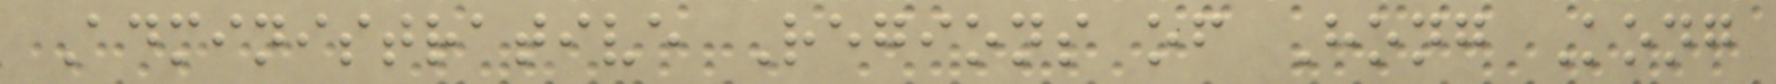Administrative Regions of Hong Kong
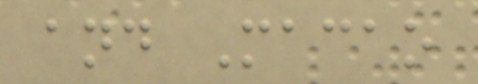and Macao
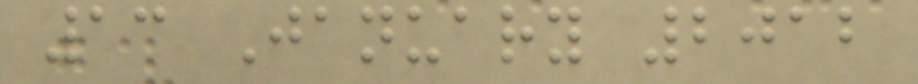13 January 2012
